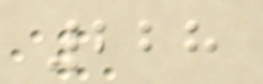228
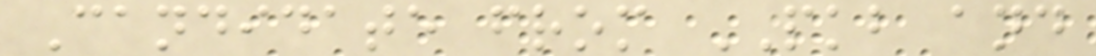Candidate from PKB and
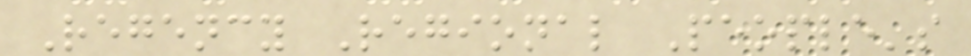Regency Regional People's
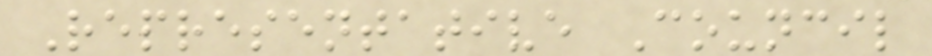Representative Council
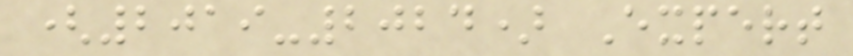(2019-2024) Expert
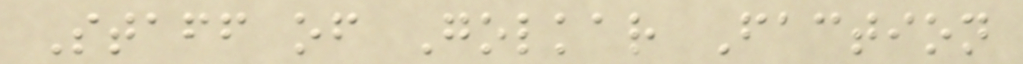Staff of Golkar Faction
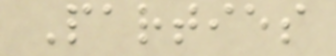Parties
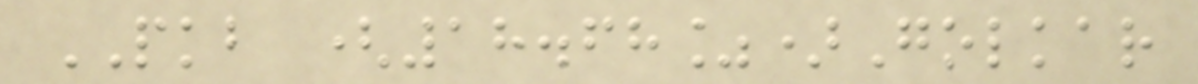PKB (18.68%)Golkar
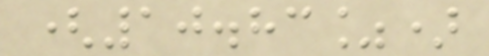(10.83%)
